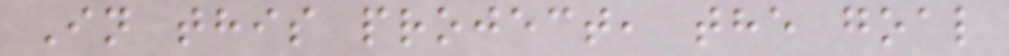In this project, the goal
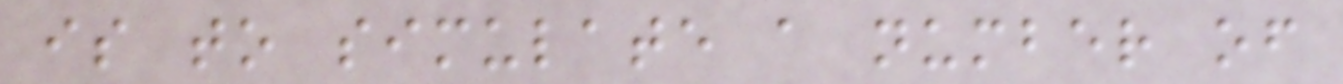is to simulate a number of
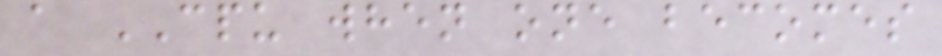a CPU when one becomes
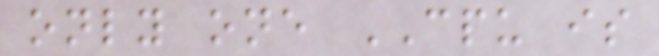only one CPU is
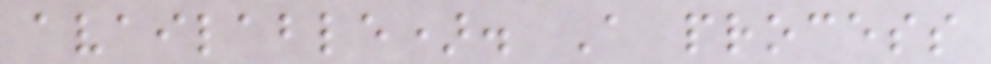available). A process
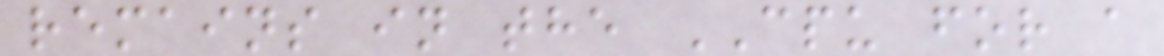remains in the CPU for a
